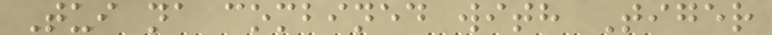Tui na combined with Tiger
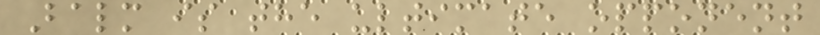Balm is the ultimate opponent
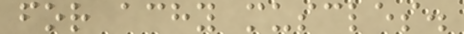for achy muscles.
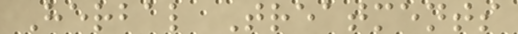Herbal Treatments
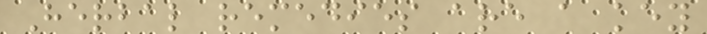Herbal remedies are a key
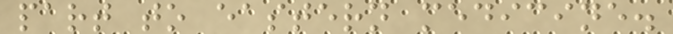part to eastern medicine.
